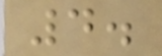4.
